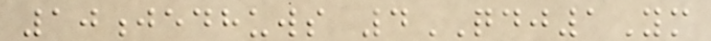10jedhuws 4QDJ1Ym
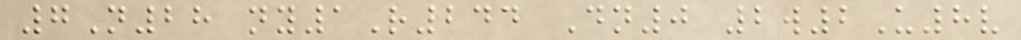7N28 ny1R244 Dn0 2w2U8v
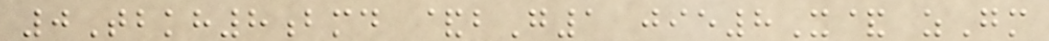0Tbkh8bmd &bG1 jie8X& zGm
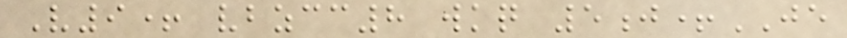V9+ vbzcc8 wkq 5j+JE
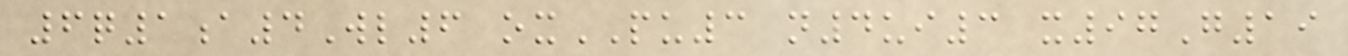6q1a4Wl6 oxPU3 n4ui3 x97G19
